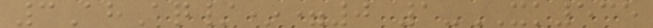3AhAq/*=0 1-XK535
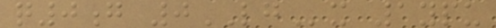q0g 0LGx 1ypu
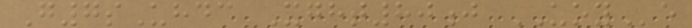G7sUhdc Xght80j UOYe
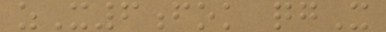zX6fok qgX
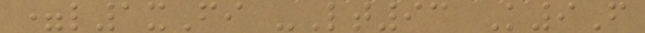=l1xFi -Lt93 K9F
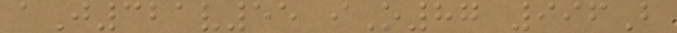aJ321v55 iO87 996B
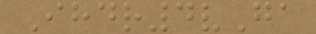Ihdr4vGa
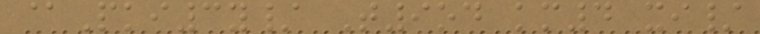@Pki3y/ T9od km4 xi/
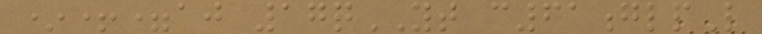*+=aj 17qYT c61glpL
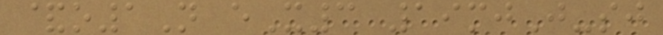&o1N eX3 19mjJ-sj
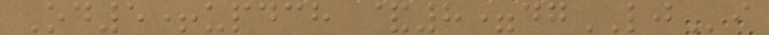Od5+updch &8=dgLJi
